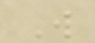W
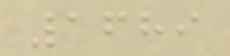1689
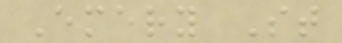Emery St
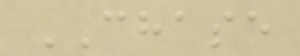CHASE
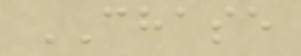CHASE
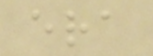era
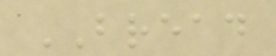BREAD
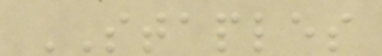STAPLES
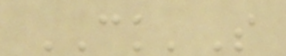CK'S
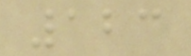123
